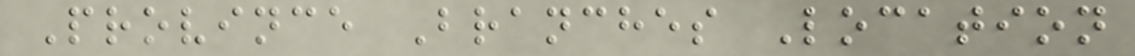Province Branches Location
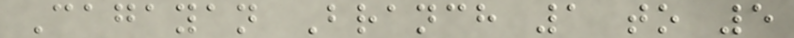Cagayan Branch 1 to 5
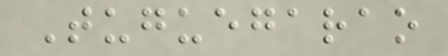Tuguegarao
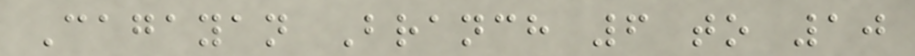Cagayan Branch 6 to 10
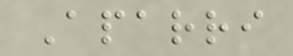Aparri
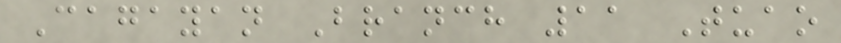Cagayan Branch 11 Tuao
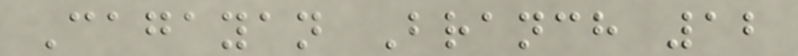Cagayan Branch 12
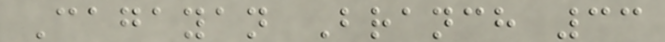Cagayan Branch 33
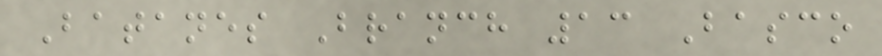Batanes Branch 13 Basco
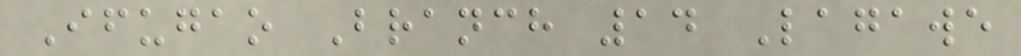Ifugao Branch 14 Lagawe
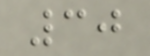30
